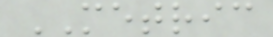METRIC
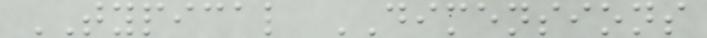TYPICAL DIMENSIONS
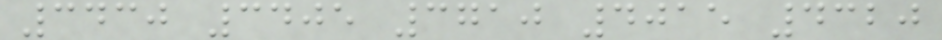3430 3405 3710 4015 4320
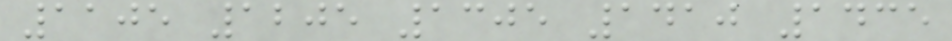1105 1205 1305 1410 1435
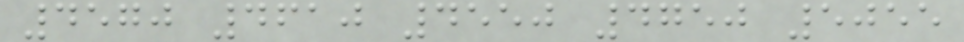4570 4610 4550 4750 5055
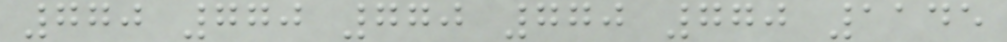770 770 770 770 770 1145
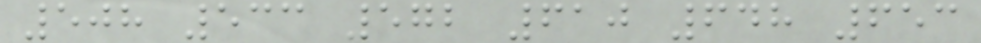508 533 572 610 648 653
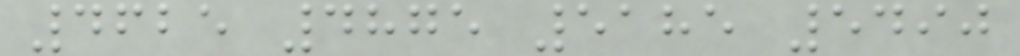4625 4875 5185 5490
